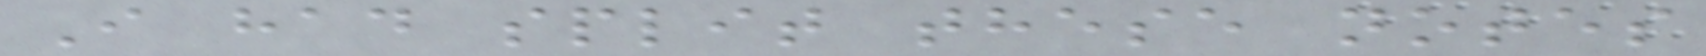I had split these notes
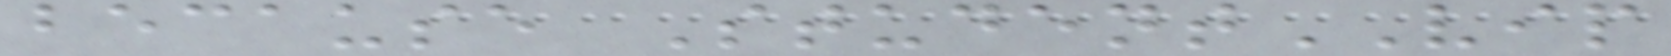because StudentVIP
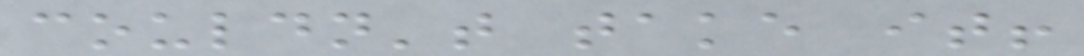couldn't take it!
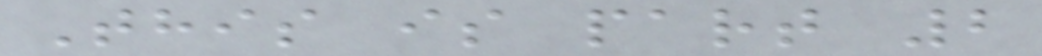This is part 2
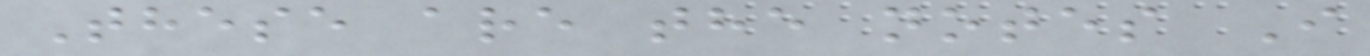These are the notes I
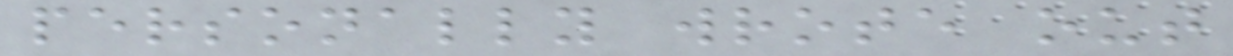personally wrote out
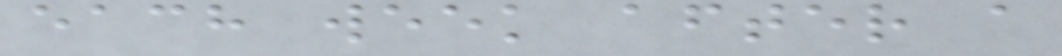each week after a
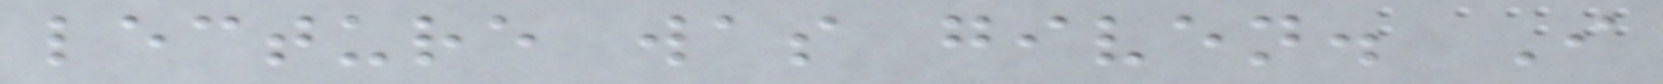lecture was given. I
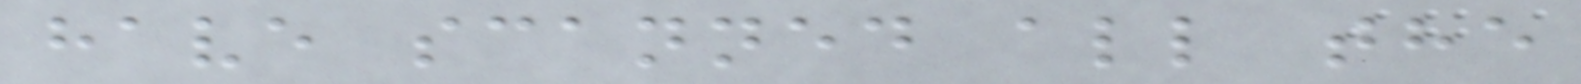have scanned all the
